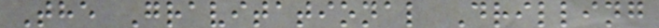The Gravitational Drilling
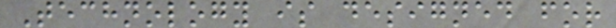Technology is designed for
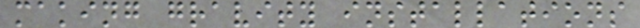making gravity installations
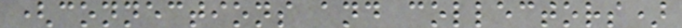(connections and collectors)
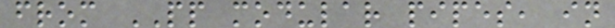from PP modular pipes, in
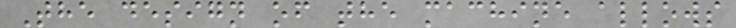The design of the machine allows
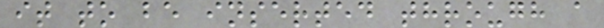it to be inserted through a
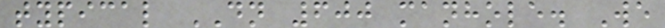typical DN 600 manhole. We
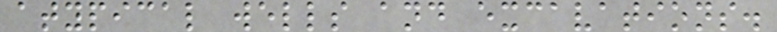atypical wells and excavations.
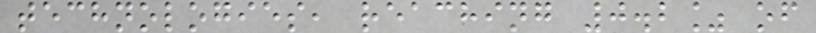technologies, reaching 0.2% of
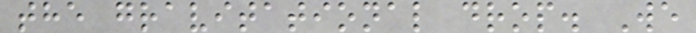the gravitational drop. We
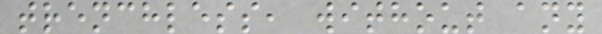trenchless, without any
